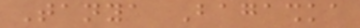Tanya Bagashka
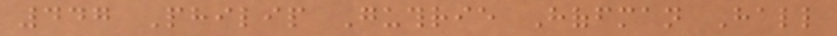447 Philip Guthrie Hoffman Hall
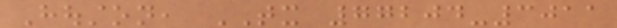Houston, TX 77204-3011
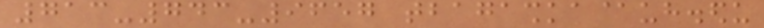713-743-9657 tbagashka@uh.edu
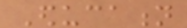Education
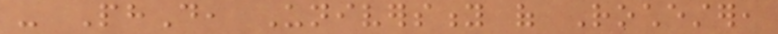- PhD, University of Rochester,
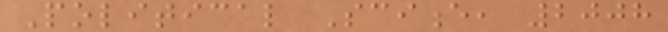Political Science, 2008
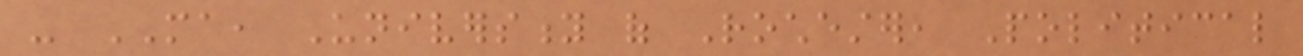- MA, University of Rochester, Political
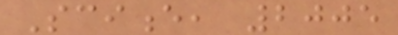Science, 2005
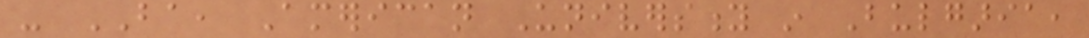- BA, American University in Bulgaria,
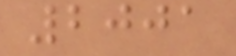2001
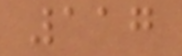117
